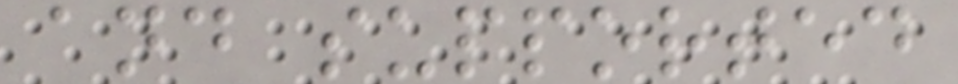and supported
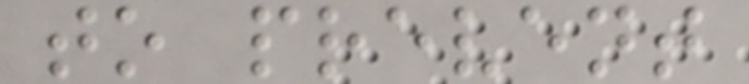to prevent
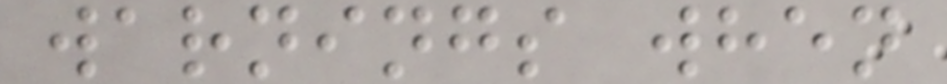warnings when
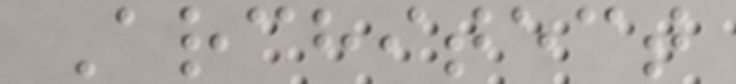Architect
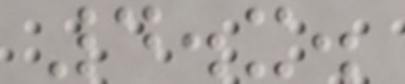4.x.
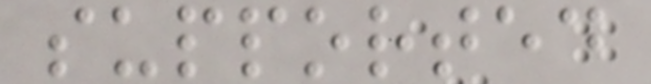supported
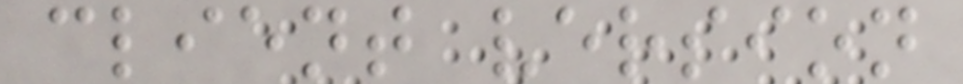client version
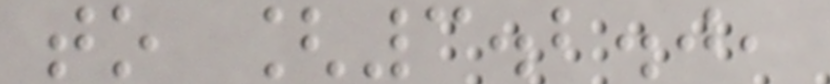to [3.2.0,
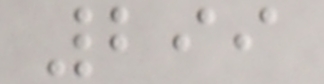299
